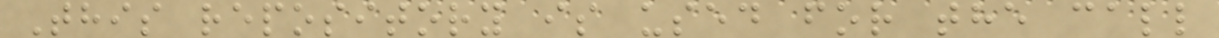This repository is used for the call
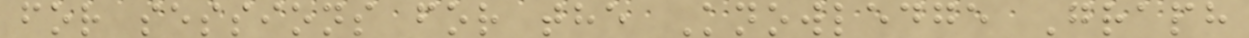for sessions for the Knowledge Graph
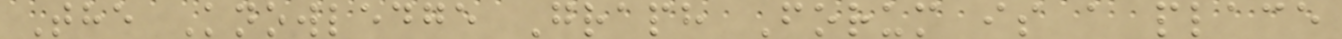The Knowledge Graph Forum is a place
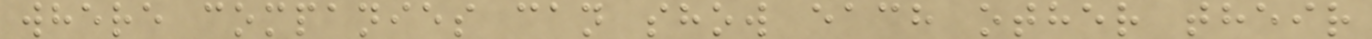where companies can show each other their
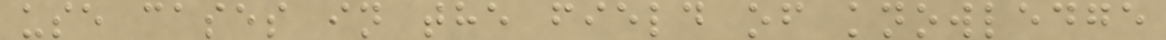use cases in the field of knowledge
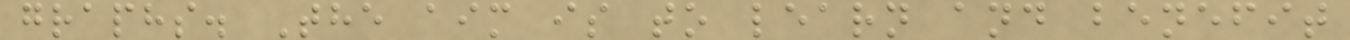graphs. The aim is to learn and benefit
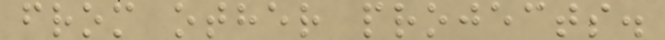from other projects.
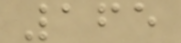165
